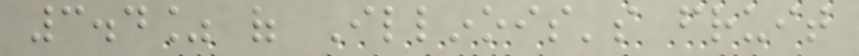3.4% of Illinois's fruit
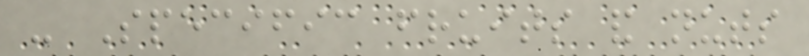- Specific fruits and nuts
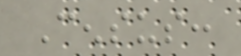Census:
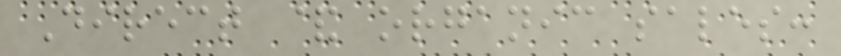Direct & organic sales:
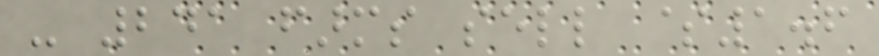- 241 farms sell $1.6
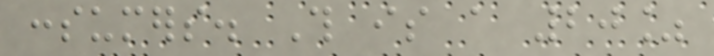consumers. This is a 20%
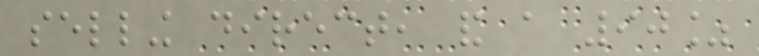selling direct, and a 90%
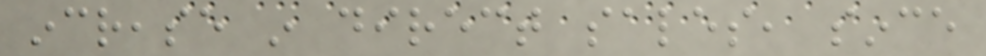increase in direct sales, since
